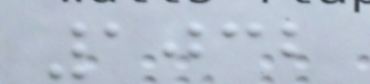1032
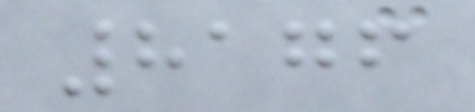8176
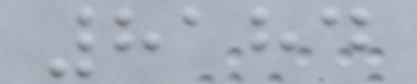8184
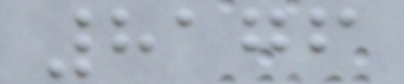8176
